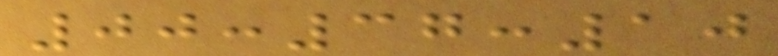00:37:10
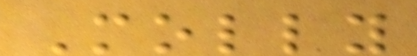Molly
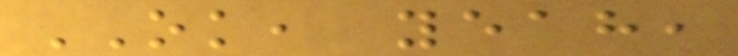OK, yeah,
